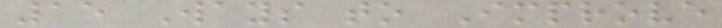15 Ways to Improve
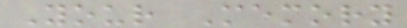Your Memory
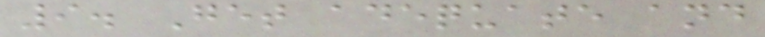9. Get adequate and
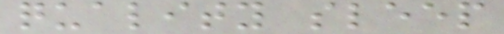quality sleep
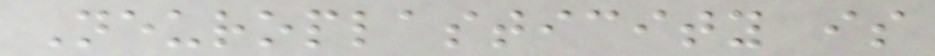Neuroplasticity is
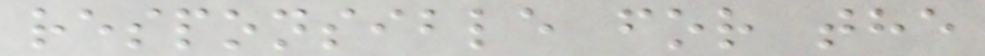responsible for the
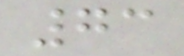73
